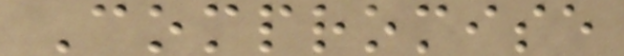Compromise
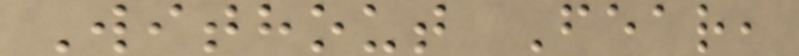Without Fear,
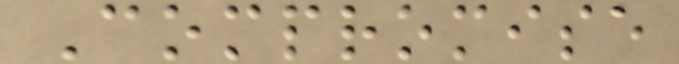Compromise
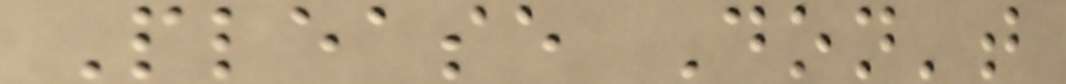Please Don't
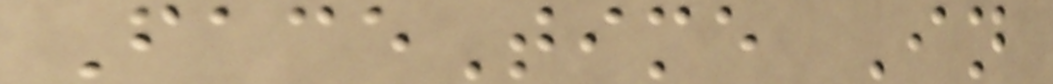FaceTime In
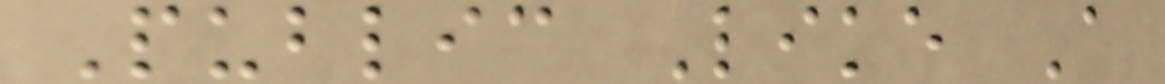Public Like A
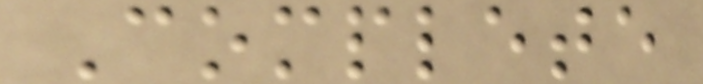Complete
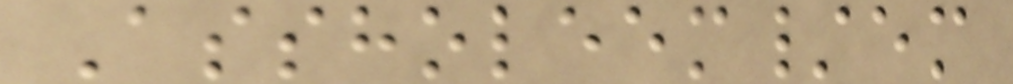Assholeem/em
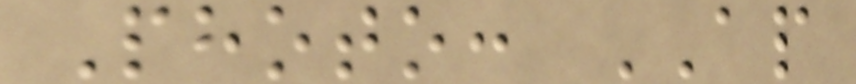Photo: AP
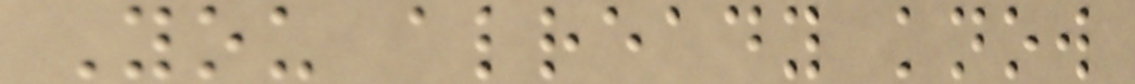You already know
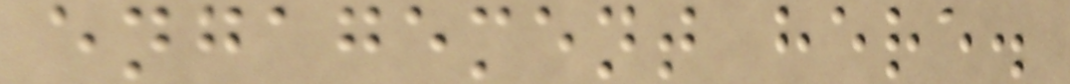engagement here.
